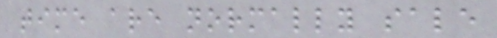time are normally sale
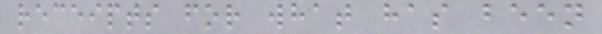receipts for what has been
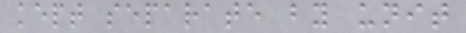kept separate by unit
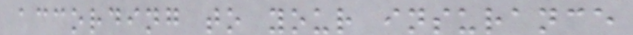according to your insurance
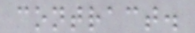contract.
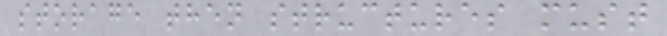storage then structures must
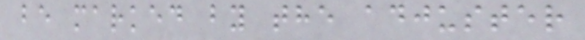be marked by the adjuster
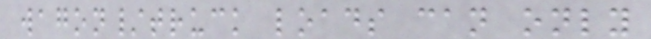wagon/truck loads can only
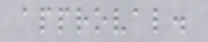approval.
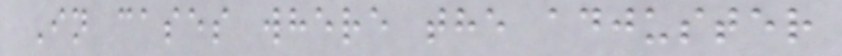In cases where the adjuster
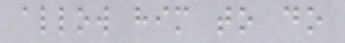allow him to do
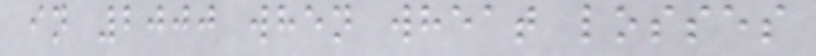in 2000 when wheat losses
